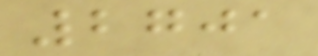2701
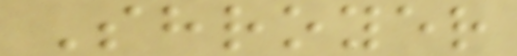Shroyer
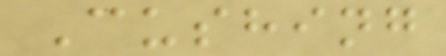Cushing
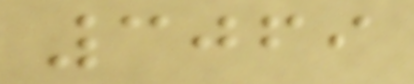3069
